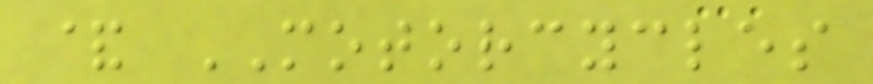& MOTORCYCLES
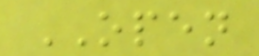OPEN
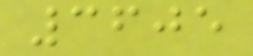3605
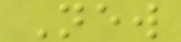New
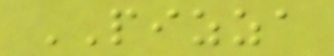PIZZA
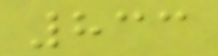833
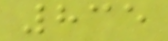835
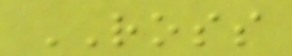ROSS
